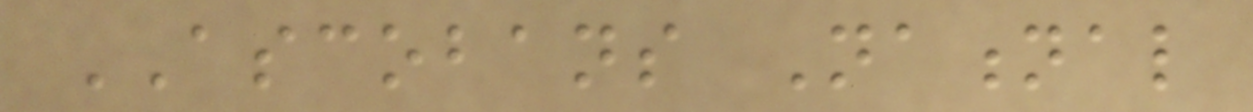ASCOBANS National
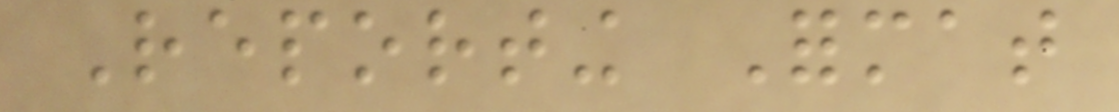Reporting Format
